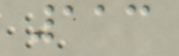113
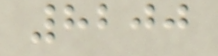8200
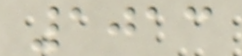1013
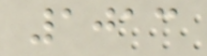1013
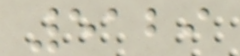5129
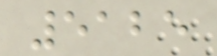5125
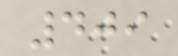409
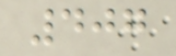407
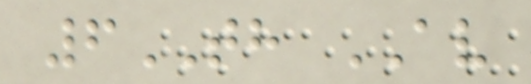6TH AV
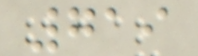719
